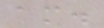am.
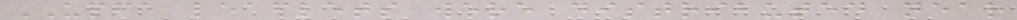UPFA leaflets were distributed near
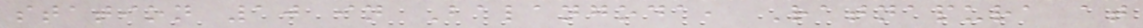station 10 in Balangoda, Ratnapura at
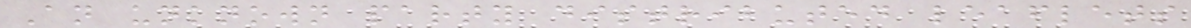An unknown party distributed leaflets
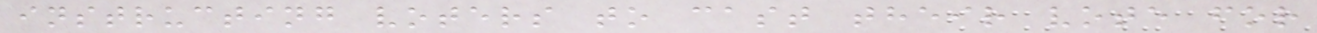instructing voters to cast their vote for
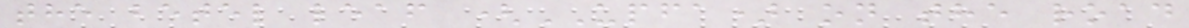the betel leaf (UPFA) on the road
